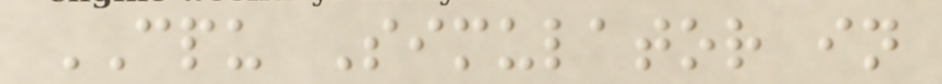CPU Simulator in
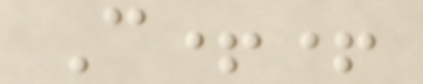C++
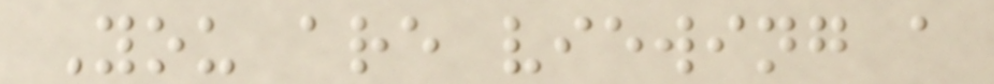You are viewing a
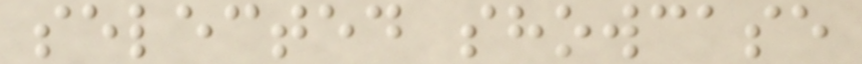selected showcase
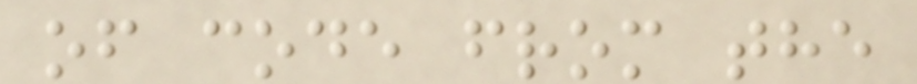of code from the
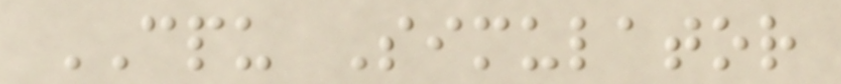CPU Simulator
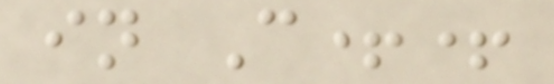in C++
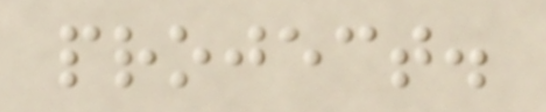project.
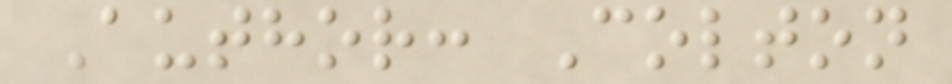Author: Colton
